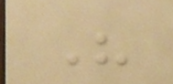His
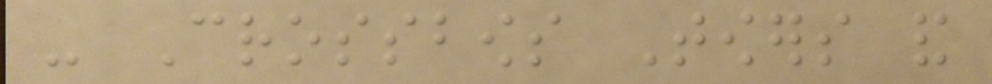- Crossbows Towers and
